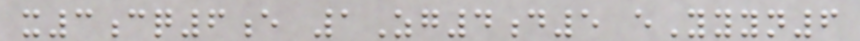x3cq6e 1Zg4d5 eYyyn6
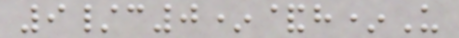9/c0*&h*U
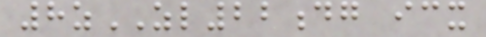8zZL22dg icx
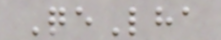QeLha
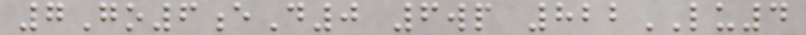7Go6eD0 6wp 822LU4
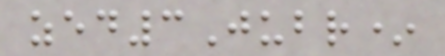zed3Jubr*
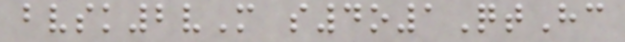bvsk2vM s4o1QtHc
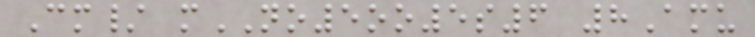Cm/ mNO5oo5s6 8Amu
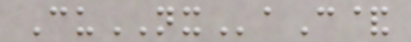CuNXaC&
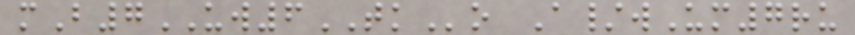mB7UW6TKo A/wUm7ru
